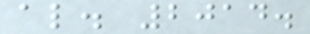al. 2014.
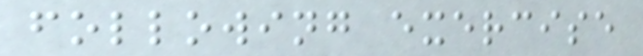following exercise
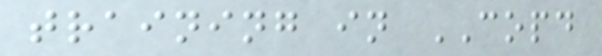training in COPD
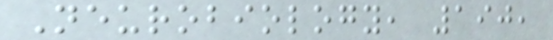Neurobiology, 190,
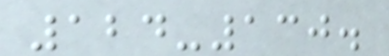124-130.
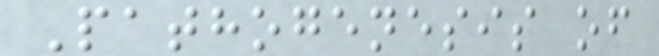Pathogenesis of
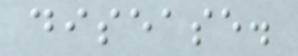disease.
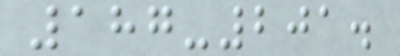187-201.
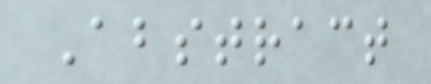Abstract
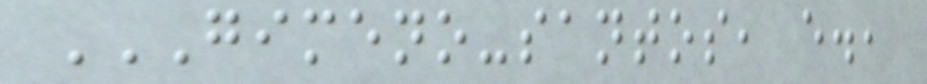GIMENO-SANTOS, E.,
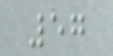57
